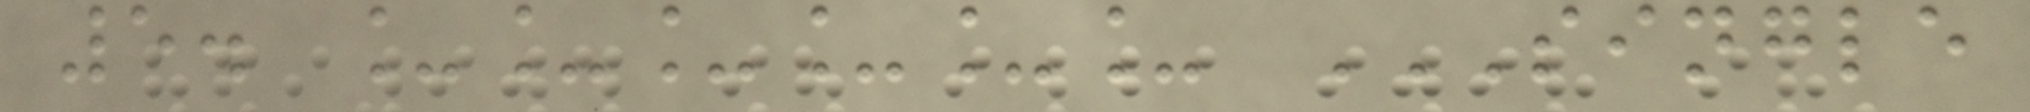5. ______ SINGLE
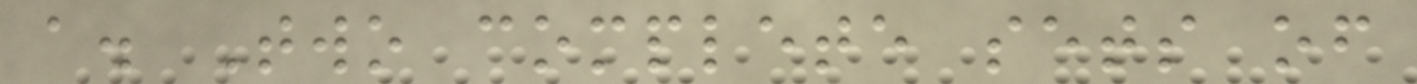a. Two complete sets of
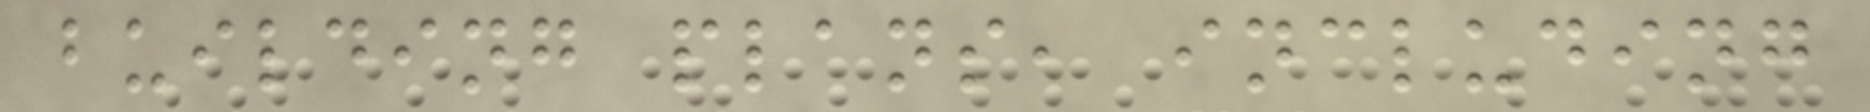building plans, including
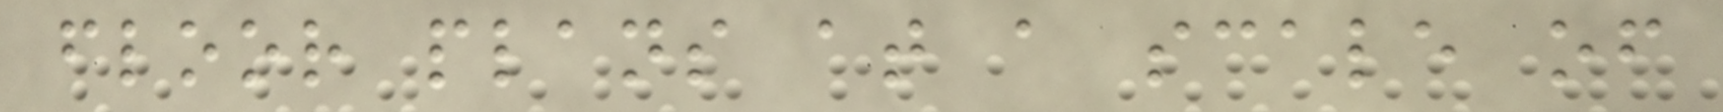floor plans at a scale of
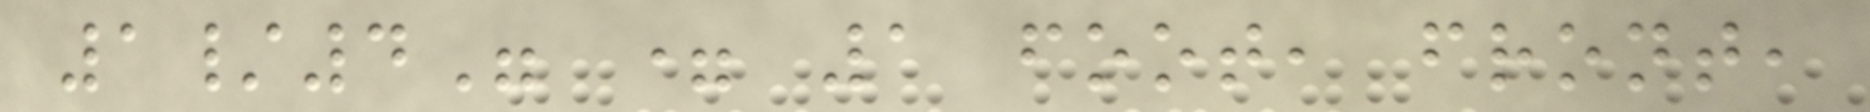1/4" = 1 foot, front,
